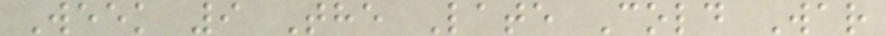Week 9 The Late Cold War
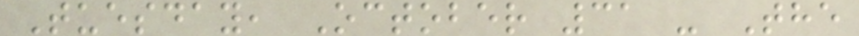Tuesday, October 31 - The
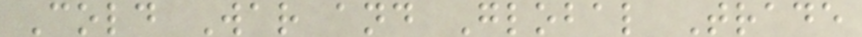Cold War and Global Trade
